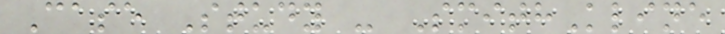Case Study - SmithKline
